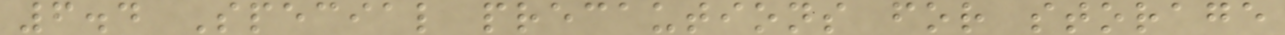6.4 Special precautions for storage
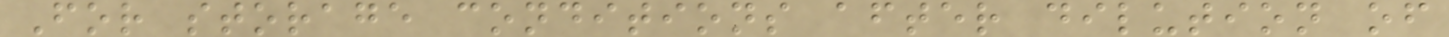For storage conditions after dilution of
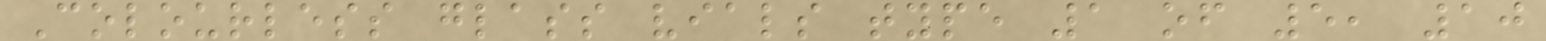Colourless glass vials type 1 of 5, 10
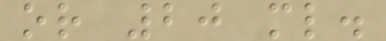or 20 ml.
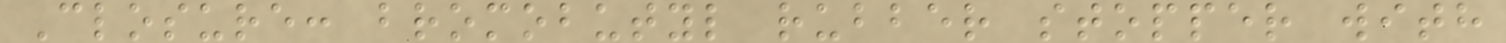Closure: bromobutyl rubber stopper with
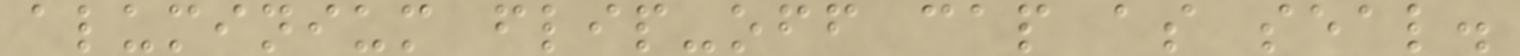aluminium flip-off cap as seal.
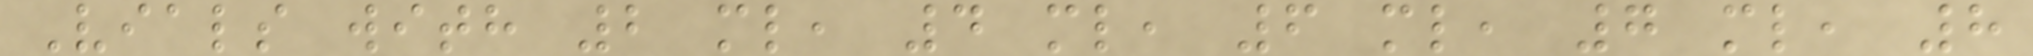Vials with 2 ml, 4 ml, 6 ml, 7 ml, 8
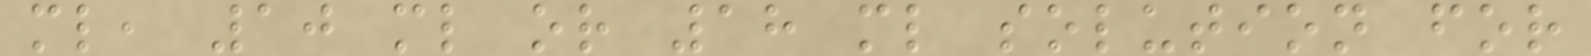ml, 10 ml or 18 ml solution for
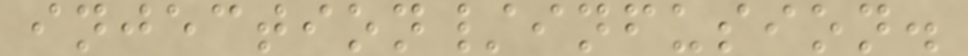injection/infusion.
